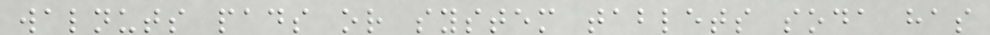walnuts pads or system tablets soda has
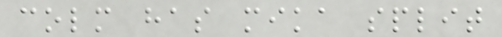colm has mika split
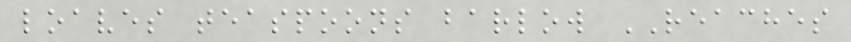loaves teaspoons barlow REACHES
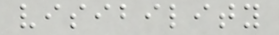visibility
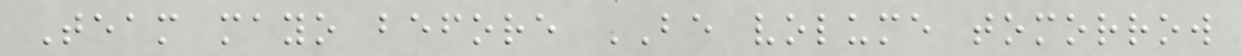Team mayo before BE volume tomorrow
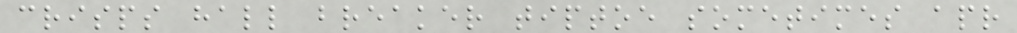crisps hall breaker tiptoe sometimes apr
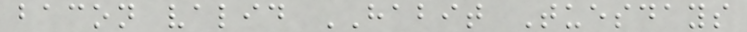bacon valid HABIT Tuesdays
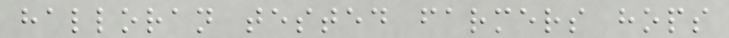halloran tested farmers hops
